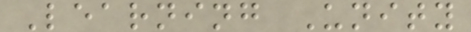Learning Unity
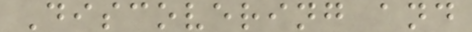Discovering and
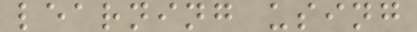learning using
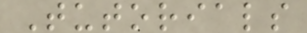Tutorials
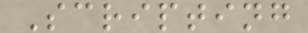Scripting
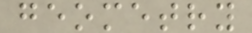geometry
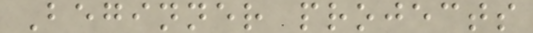Beginner projects
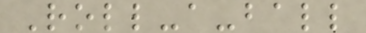Roll-a-ball
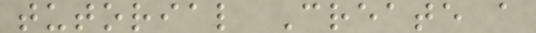tutorial Create a
